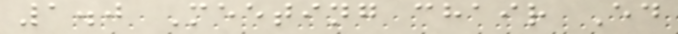1.0 Meeting chair Ed
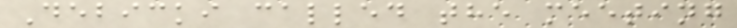Debicki called the meeting
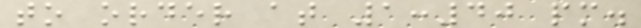to order at 1:40 pm.
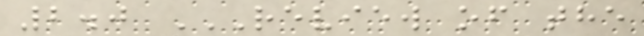2.0 REVIEW OF THE
